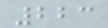223
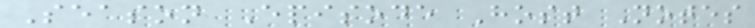Season Episode Host Notes
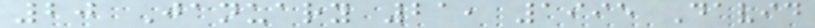20 January 21, 1995 David
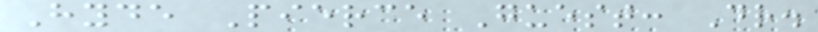Hyde Pierce Guest: Dr.
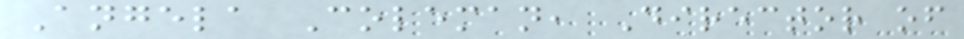Angela Coleman, Director of
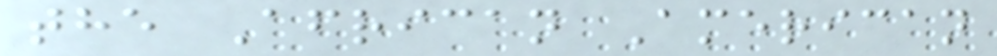the African American
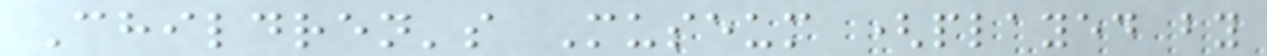Children's Museum (played by
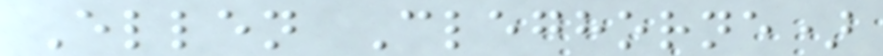Ellen Cleghorne)
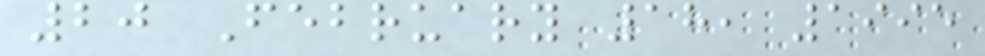20 February 18, 1995
